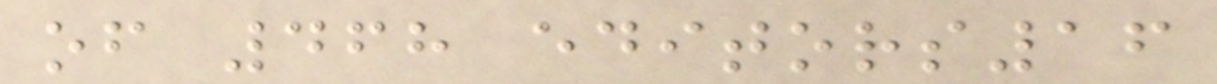of 468 editors16
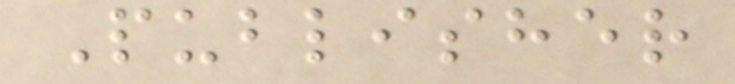Publisher
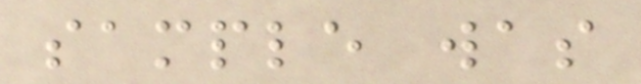sample was
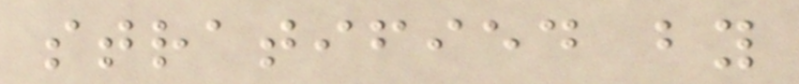stratified by
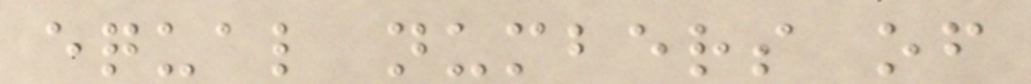equal numbers of
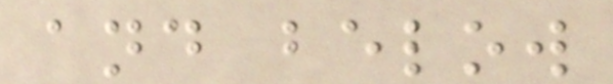and below
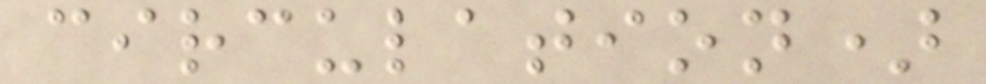circulation)
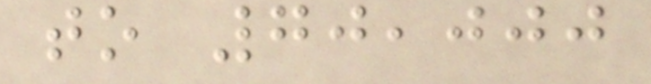to 70,000
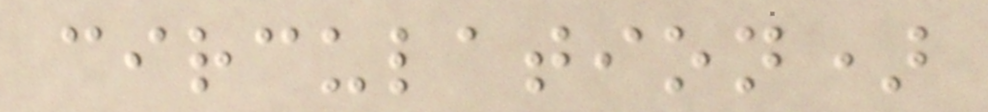circulation)
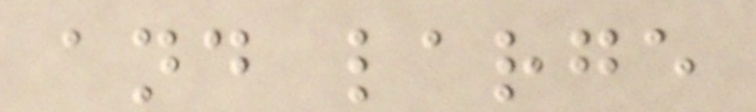and large
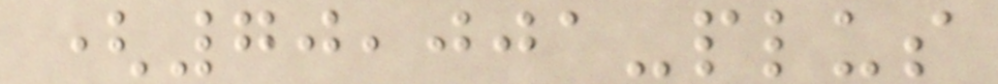(70,001-plus
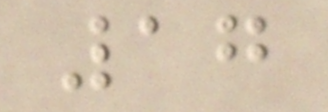17
